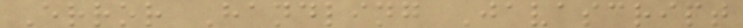Error Handling Javascript
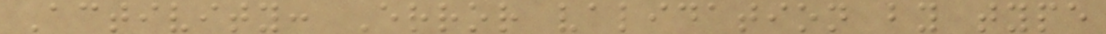Activity: Error validation by type
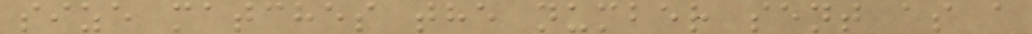size matches the number sent as a
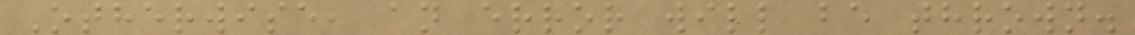Otherwise, an error will be thrown.
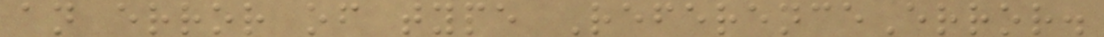an error of type ReferenceError.
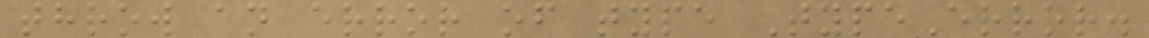throw an error of type TypeError.
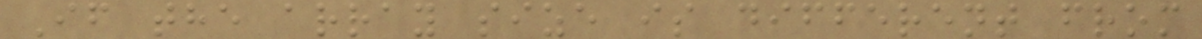If the array size is different from
